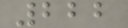222
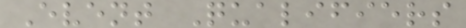Event Qualifiers
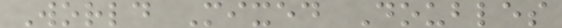World Mixed Doubles
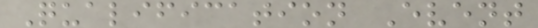Qualification Event
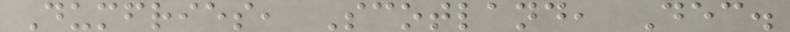Dumfries, Scotland, Dec.
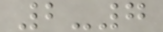2-7
